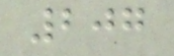207
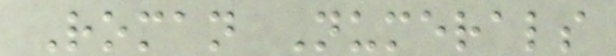Roman Numerals
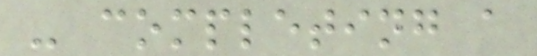- completing a
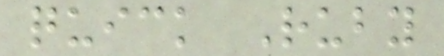quick Ruby
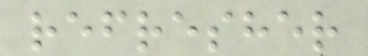refresher
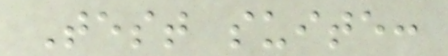Test suite:
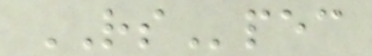RSpec
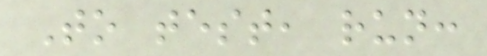To test, run:
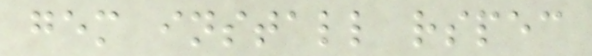gem install rspec
